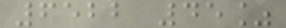6522 45%
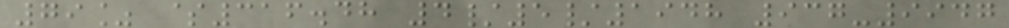79% $316.48 4/5/1948 937-9947
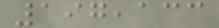197,133
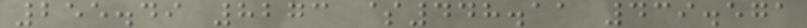255.49 8273 $448.11 439.571
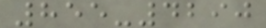855-4290
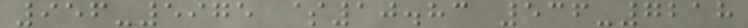956-5975 $10.83 536-7218
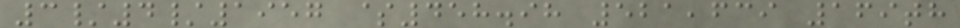3/4/1957 $458.98 521,639 169th
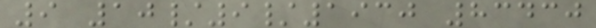9 10/9/1930 83430
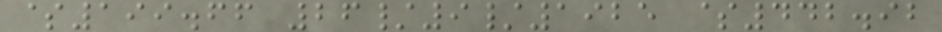$199.66 26/9/1925 $442.92
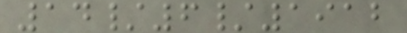14/6/1912
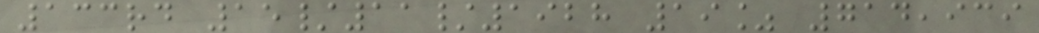133rd 15/11/1928 19% 714,939
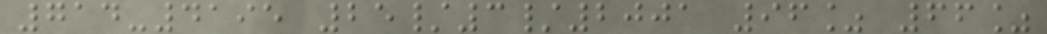714-4195 25/3/2001 96% 66%
